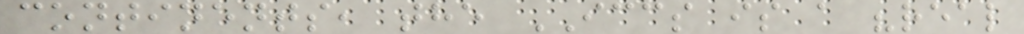continents, the ICCS is a "real
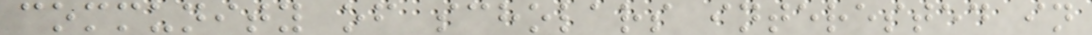community of scholars interested in
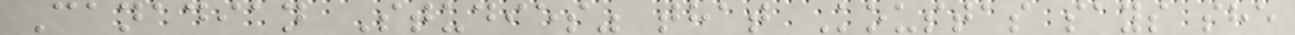Canadian Studies" that Koustas says she
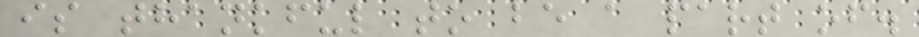is thankful to be a part of.
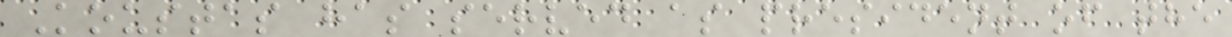Koustas has served as president of the
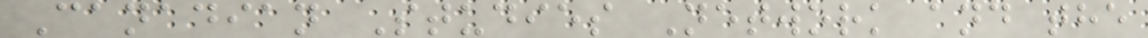Canadian Studies Network and the
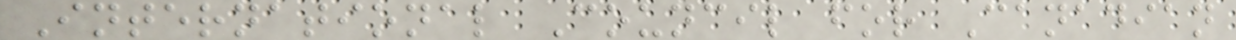International Council for Canadian
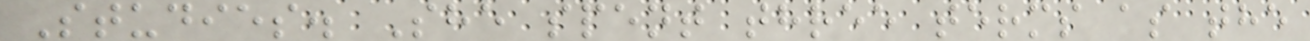Studies. She spent three terms as the
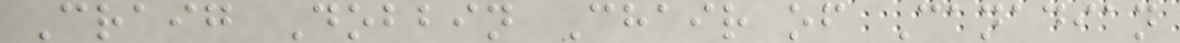Craig Dobbin Chair of Canadian
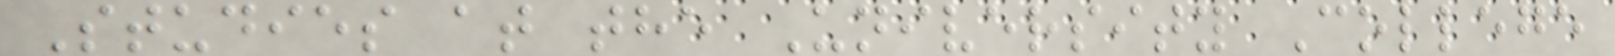Studies at the University College
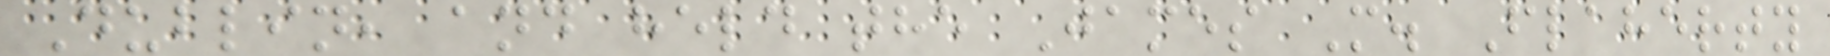Dublin, and held the James M. Flaherty
